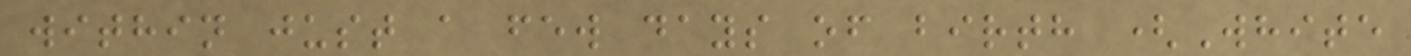within just a few days of birth (White
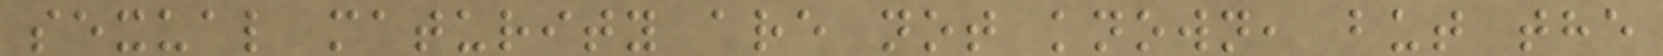sexual maturity are not known, but the
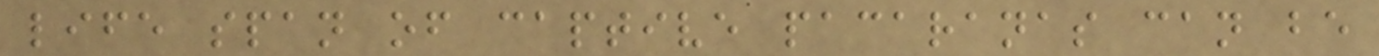life span of captive pacaranas can be
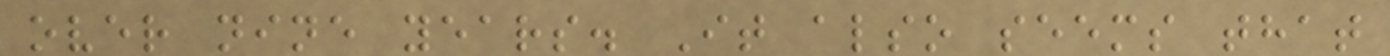over nine years. It also seems that
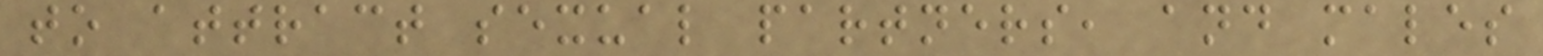to attract sexual partners, and males
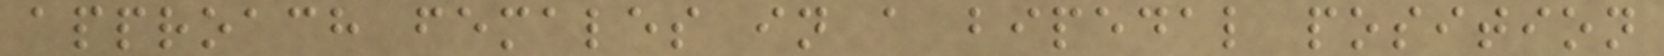approach females in a bipedal position
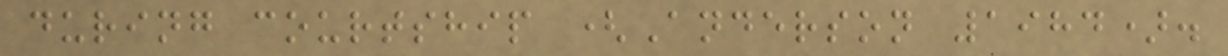during courtship (Anderson 1984).
